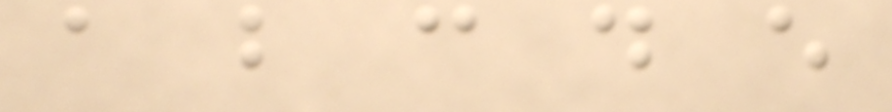a b c d e
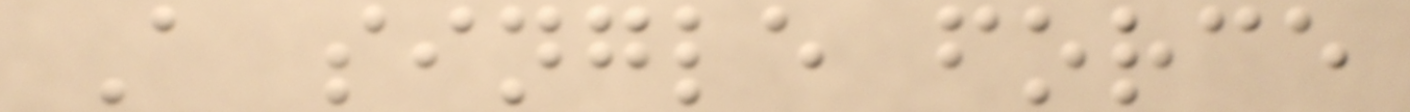A single force
